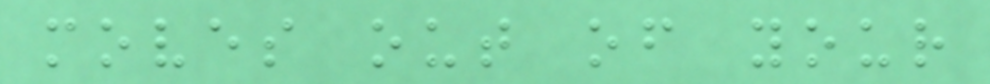moves out of your
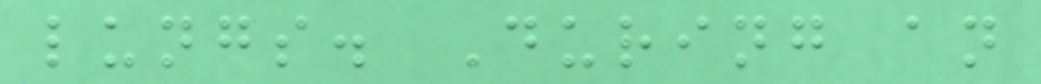lungs. During an
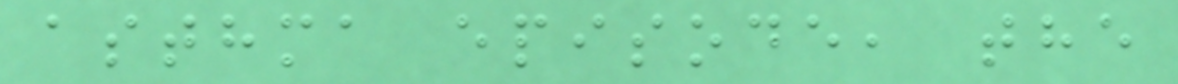asthma episode, the
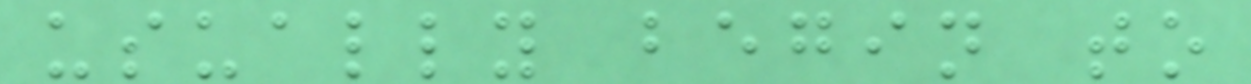usually begin to
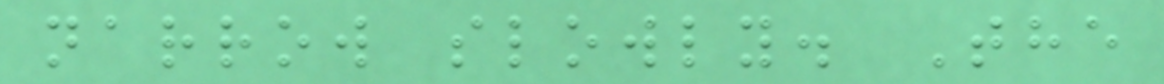narrow slowly. The
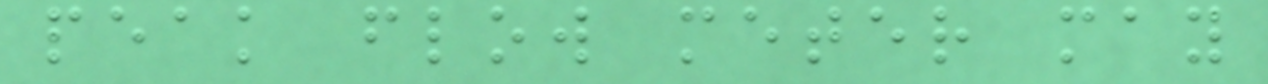peak flow meter may
